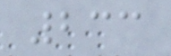233
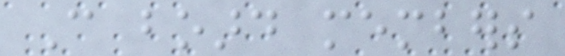Can board members
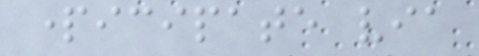participate via
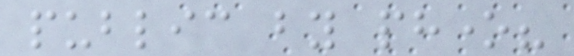public by phone?
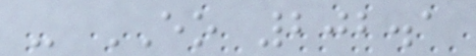- EO 202.1
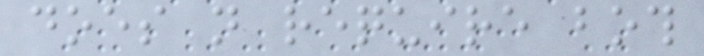does not require both
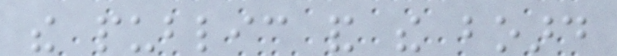the public and the board
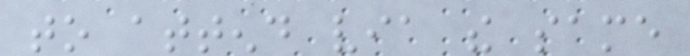to attend via the same
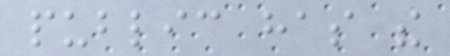public has the
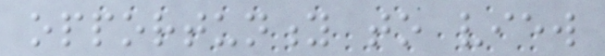opportunity to view
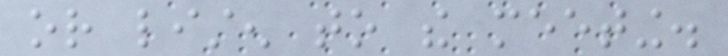or listen to the meeting.
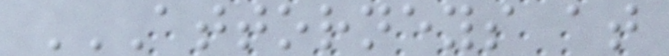ATTORNEYS AT
